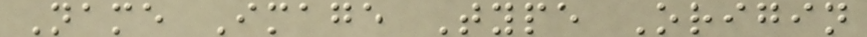Name Image Type Origin
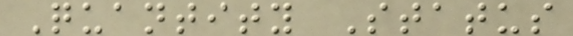Quantity Status
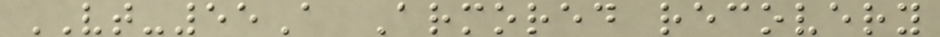VT-55A Armored recovery
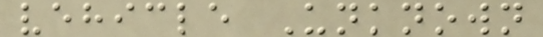vehicle Unknown
